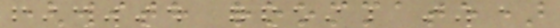(with roommate)
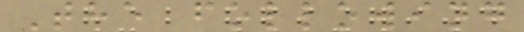The following
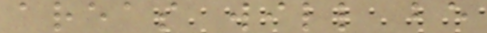areas will be
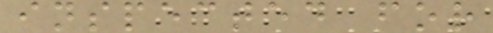inspected for
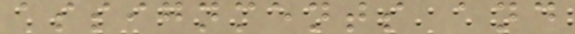assignments and
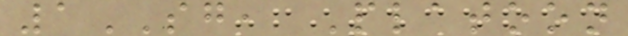1SG, Platoon
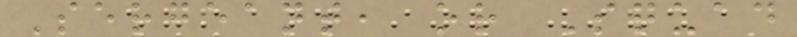Sergeant, or Squad
